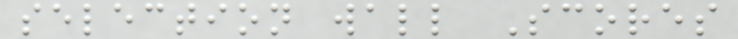selection wall Scores
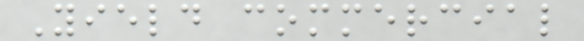Yield commercial
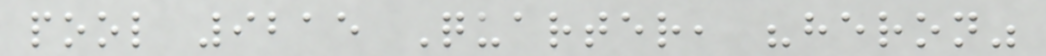pool 9215 Quarter, "heron"
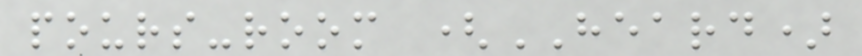pours-room (HEARD)
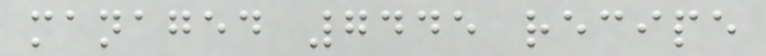managed 7445 recipe
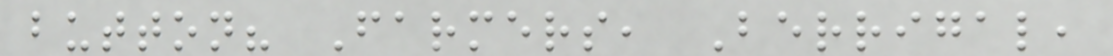button? Farmers, Berrigal,
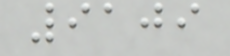9109
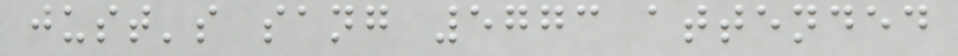just's sang 5773 attended
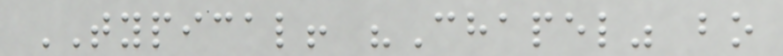TYPICAL! "Chapel" bo
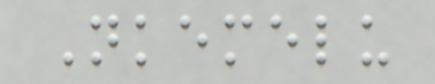Nkemelu
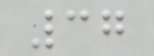37
